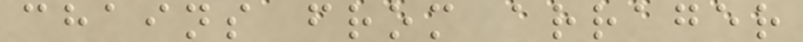chains from arrager
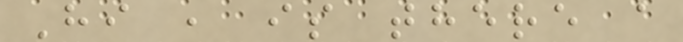Hi , is there a
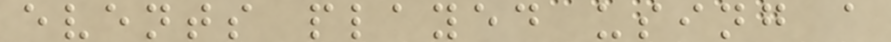events played using a
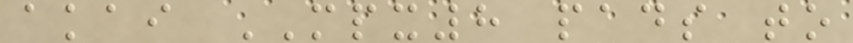akai MPX8 pads to
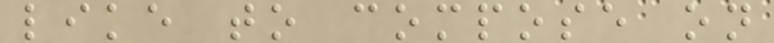like to compose on
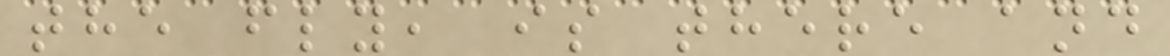the fly, is there and
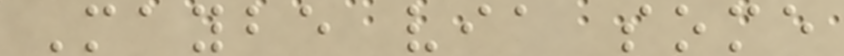Maybe via some
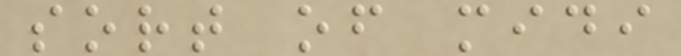sort of midi
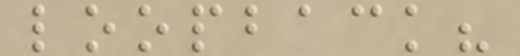loopback?
